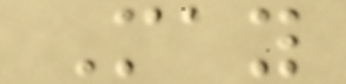May
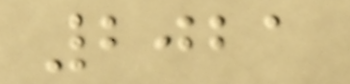2021
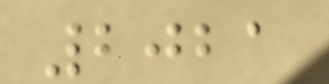2021
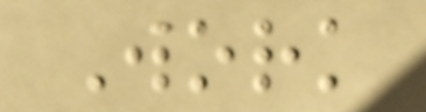Work
